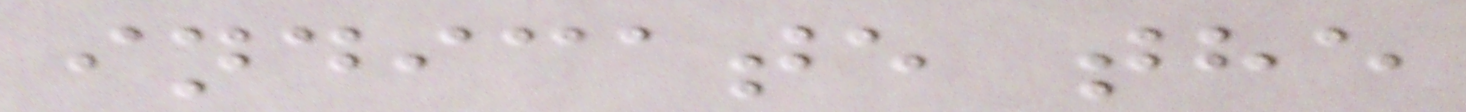indicate the
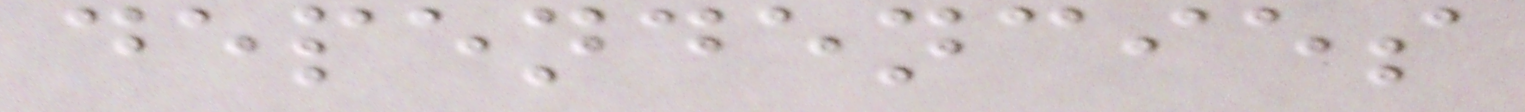dependencies
